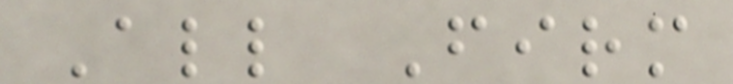All Firm
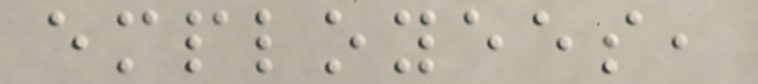employees,
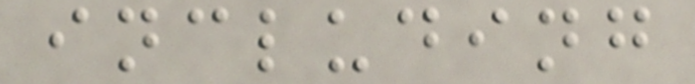including
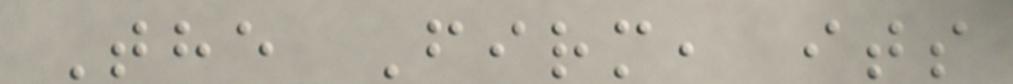The Firm, its
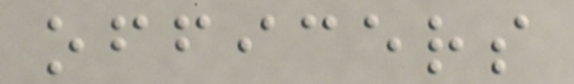officers
